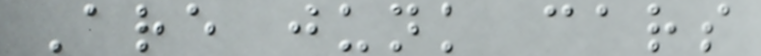Are junk cars
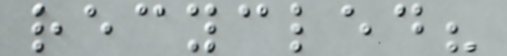recycled?
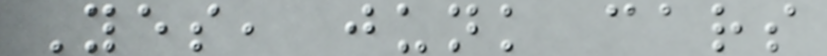Yes, junk cars
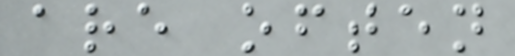are often
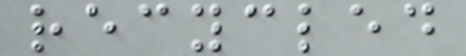recycled
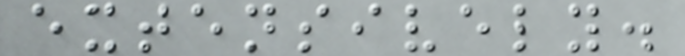extensively.
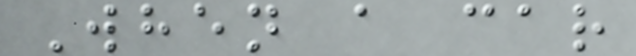When a car
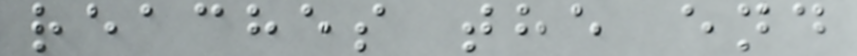reaches the end
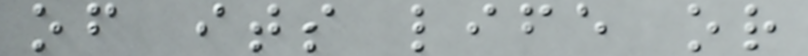of its life or
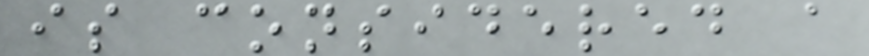is considered a
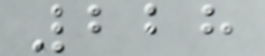228
